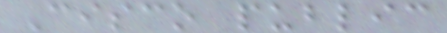Cisco public
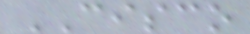CISCO
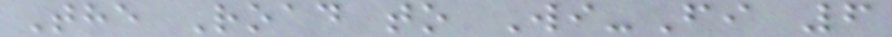The Road to Wi-Fi 6
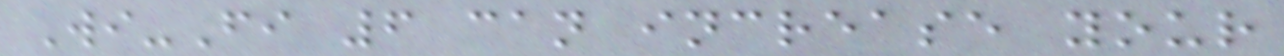Wi-Fi 6 can increase your
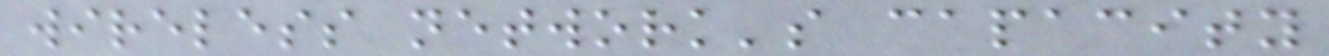wireless network's capacity
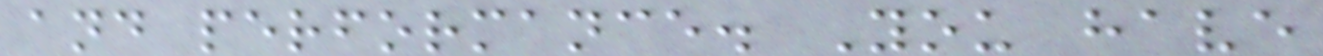and performance. You have
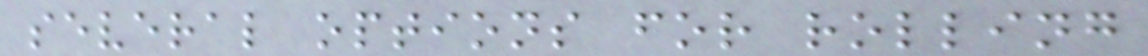several options for rolling
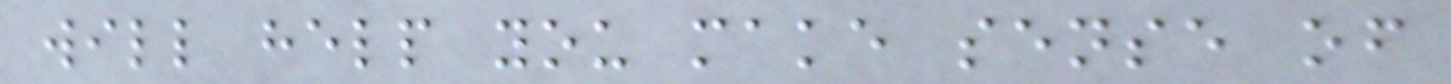will help you make sense of
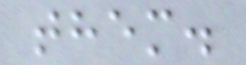them.
